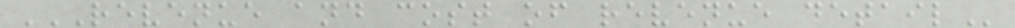REVENUE AND COST OF REVENUE DETAIL
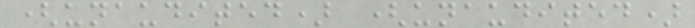(unaudited) (unaudited)
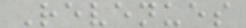Revenues
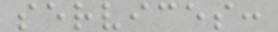services:
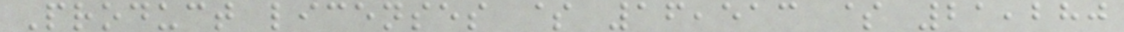Product licenses $ 16,513 $ 21,280
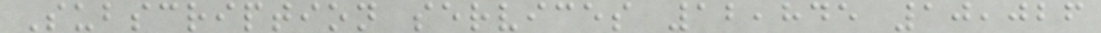Subscription services 12,845 10,026
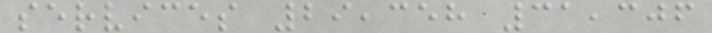services 29,358 31,306
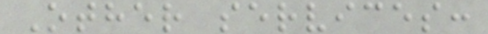Other services:
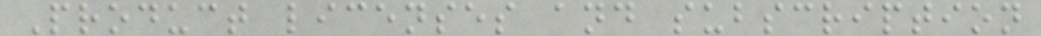Product licenses and subscription
